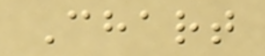Chart
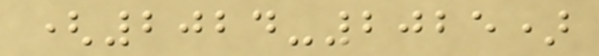(2024-2025)
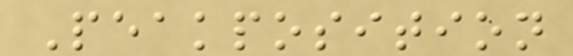Peakposition
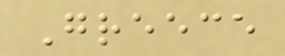Greece
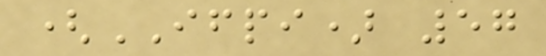(IFPI) 57
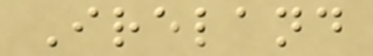Ireland
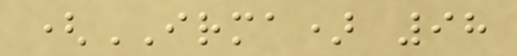(IRMA) 98
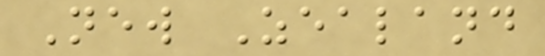New Zealand
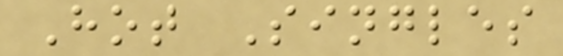Hot Singles
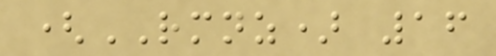(RMNZ) 16
